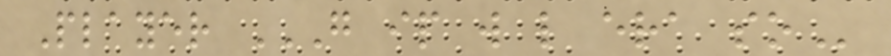Player G IP W L ERA SO
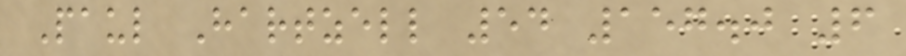Paul Hartzell 54 157.0 6
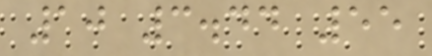10 3.44 55
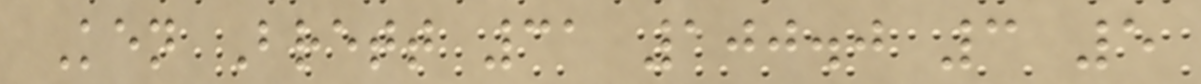Ken Brett 31 100.0 3 5
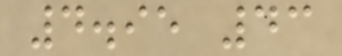4.95 43
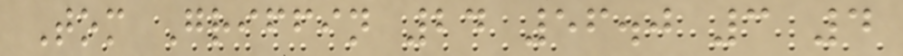Tom Griffin 24 56.0 3 4
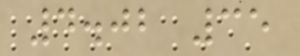4.02 35
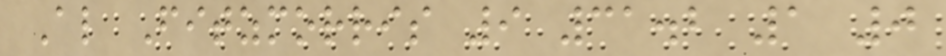Al Fitzmorris 9 31.2 1 0
